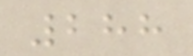288
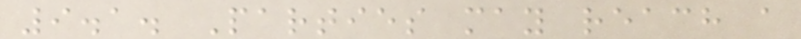9.1. Parties may reach a
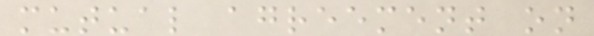mutual agreement on
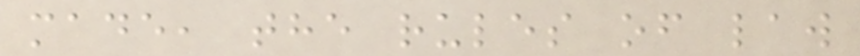made, the rules of law
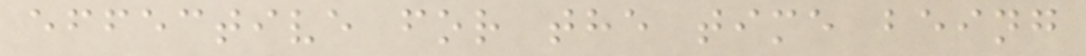effective for the time being
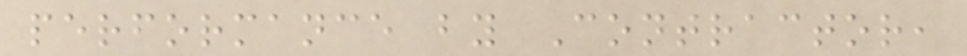performance by Contractor,
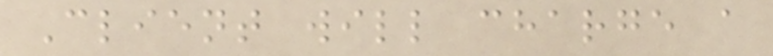Client will charge a
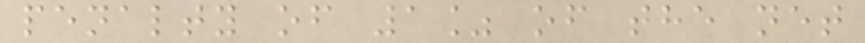penalty of 1% of the net
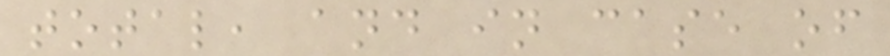total, and in case of
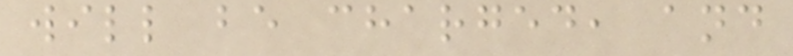will be charged, and
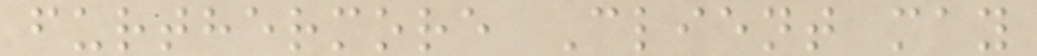furthermore Client may
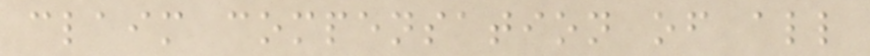claim compensation of all
